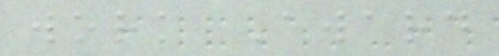work Award
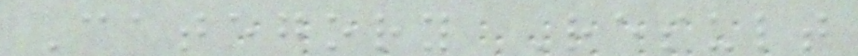Category Result
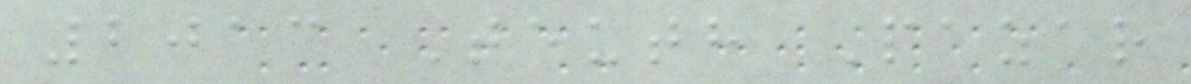2013 Teuth Pazar
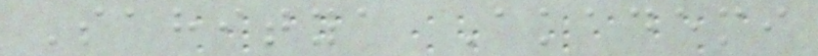Sahitya Akademi
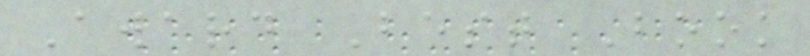Award Best Book
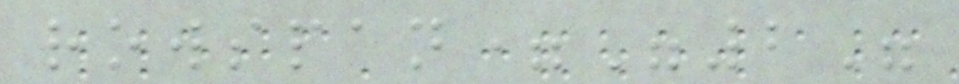rowspan="2"
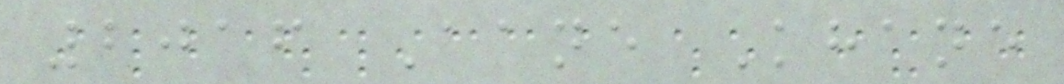2016 Aane Khane
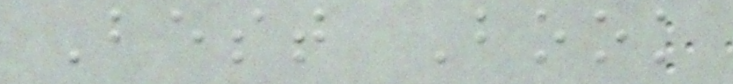Best Book
